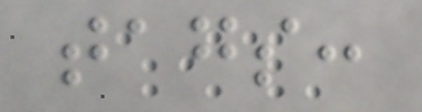tags:
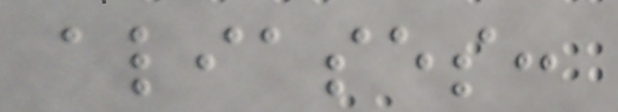aliases:
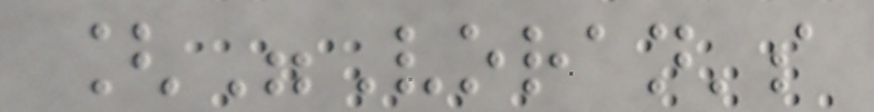["Voran's
